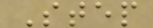Step
